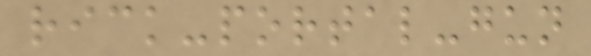rick-portal-gun
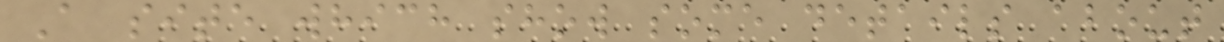A site which show some details about
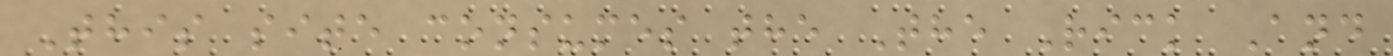This site consumes the The Rick And
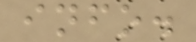info.
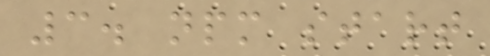3. npm start
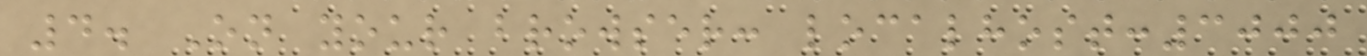4. On your browser: localhost:3000
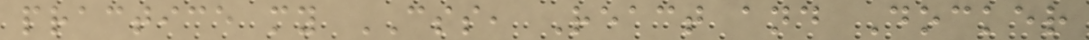practice my CSS, React and Docker
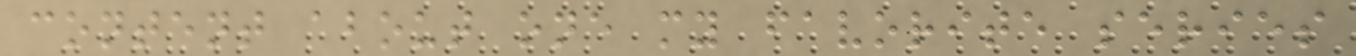content about one my favorite series
